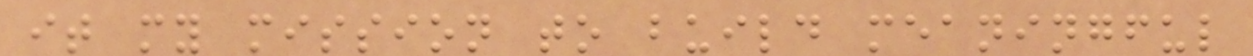it my mission to build meaningful
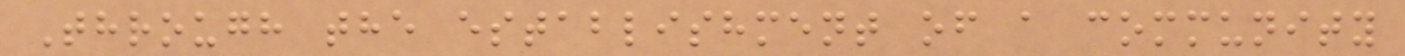Through the establishment of a community
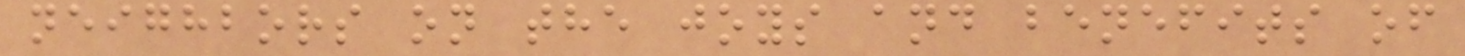neighbors on the joys and benefits of
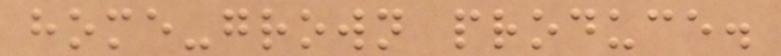home-grown produce.
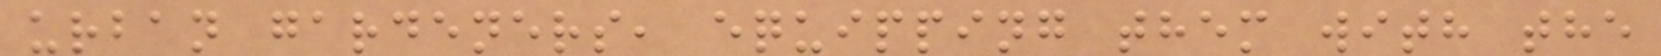urban gardeners, equipping them with the
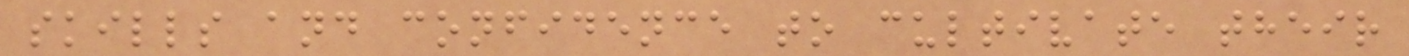skills and confidence to cultivate their
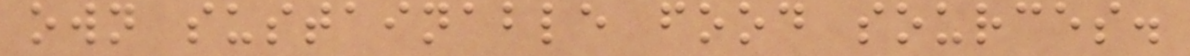own sustainable food sources.
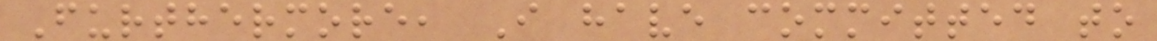Furthermore, I have committed to
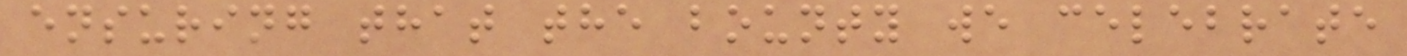ensuring that the bounty we celebrate
